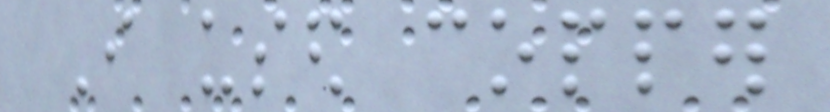I used copper
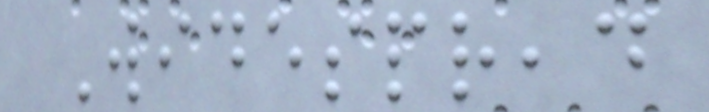Widespread
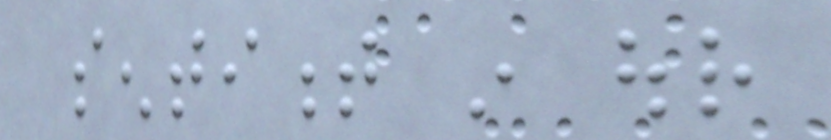sentiment in our
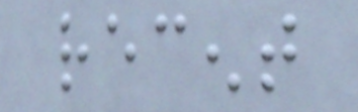recent
